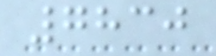7830
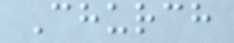Church
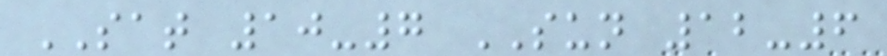SAT 10-7 SUN 12-6
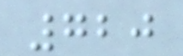720
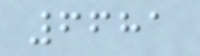6681
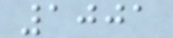1001
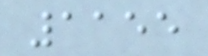1155
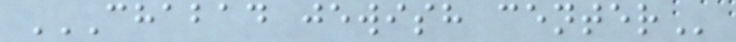CHABAD JEWISH CENTER
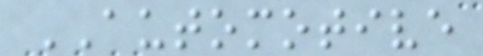AUTOMOTIVE
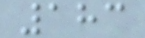183
